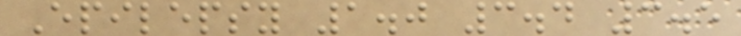Epilepsy 1.0 3.4 3.5
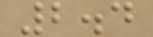2.4
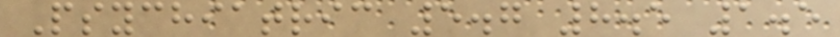Psychiatric 5.7 8.5 1.5
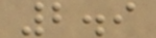2.9
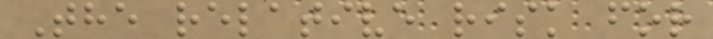The relative risk for
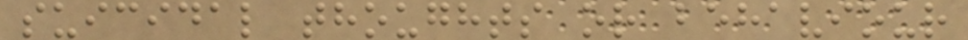suicidal thoughts or behaviour
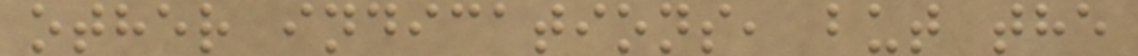other indications, but the
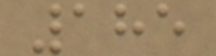185
